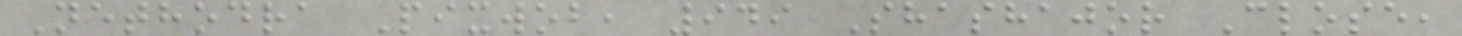Nethodra Pixwob, 949 Shashajor Close,
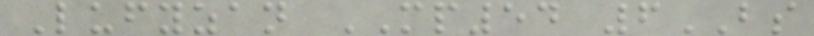Lufyzan MP54 6BS
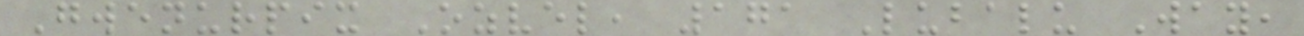Gwenurpix Ozvel, 171 Lubalu Way,
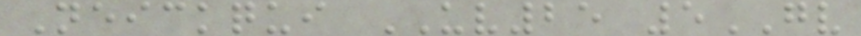Neickqui UV25 5GV
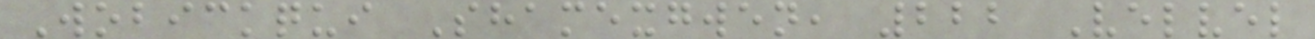Wobickqui Shamexgwen, 222 Velvel
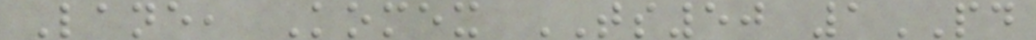Lane, Komex TS50 1PD
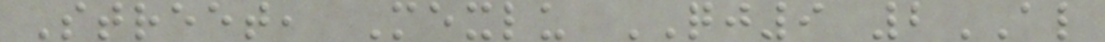Street, Mexlu QJ9 2AL
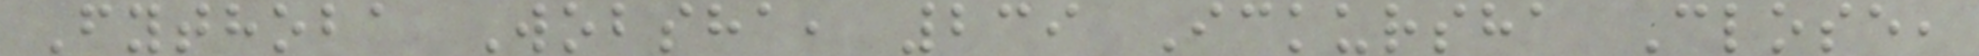Fythoba Wobsha, 239 Ickursha Close,
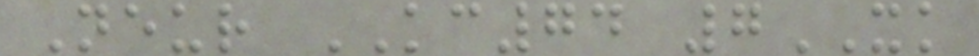Neur KC74 7XK
